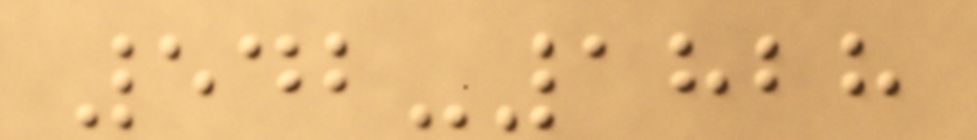542-1828
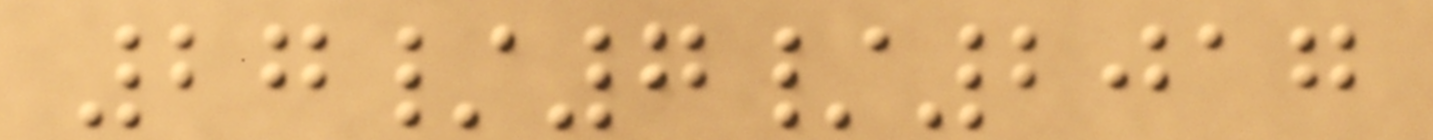27/7/2017
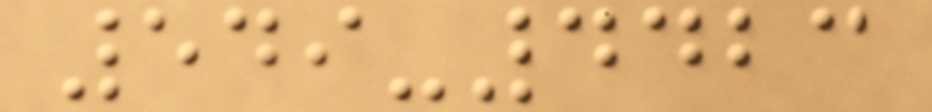549-4423
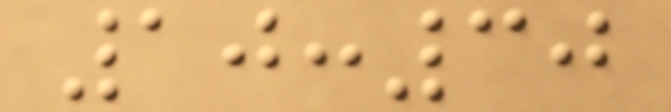10:30
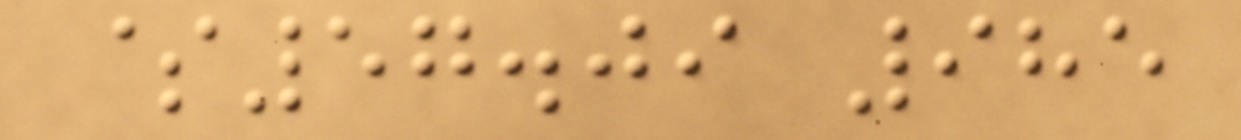$57.09 985
